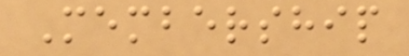Membership
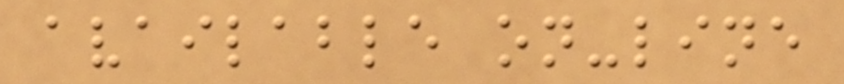available on-line
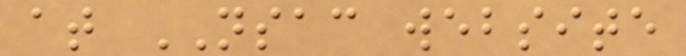at NSAC website
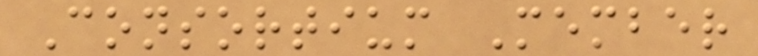Consortium Member
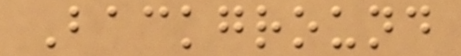Background
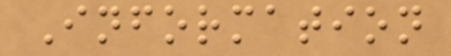Information
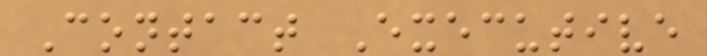Contact Executive
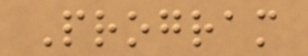Program
